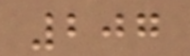207
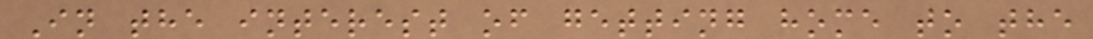In the interest of getting home to the
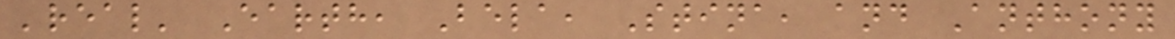'real' Earth, Bela, Stina, and Anthony
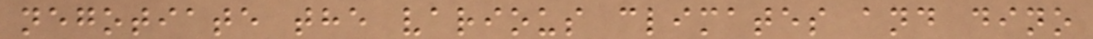negotiate the various climates and dino
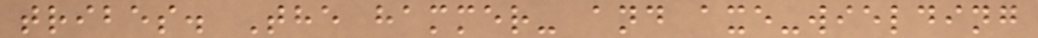tribes. The hammer- and axe-wielding
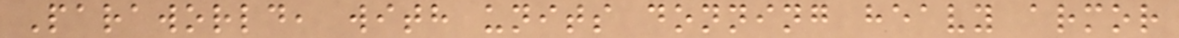Paraworld, with units donning heavy armor
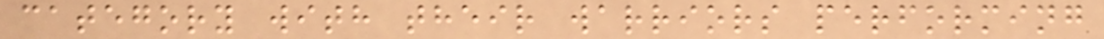category with their warriors performing
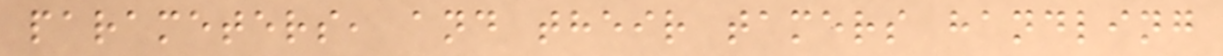parameters, and their tamers handling
